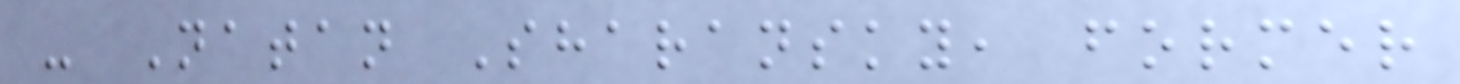- Natan Sharansky, former
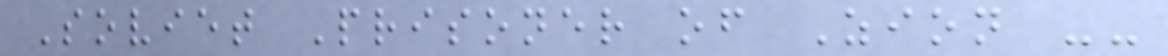Soviet Prisoner of Zion --
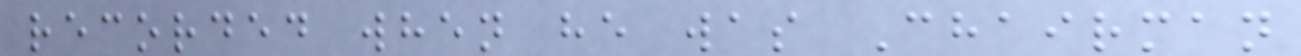recorded when he was Chairman
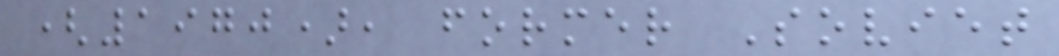(1970), former Soviet
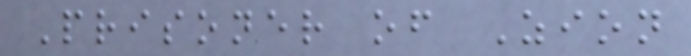Prisoner of Zion
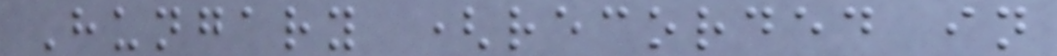Hungary (recorded in
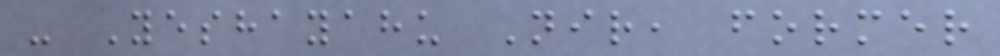- Yeshayahu Nir, former
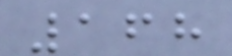168
